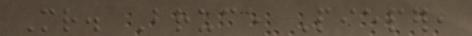Mr. Bruce Pieper,
